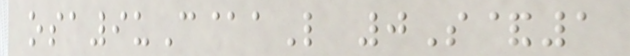osa9uC@aL 0S&1
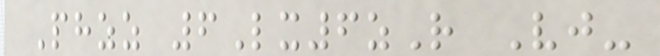Phzz 6Lx6zR Vj-
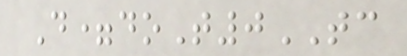D=doT0TC
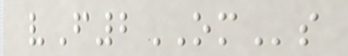vF2OMs
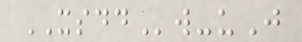XSDDw-uJ
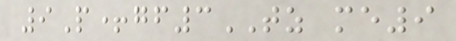9P+gf3TZ me9
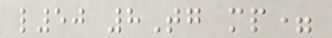l50 8Tg mp=
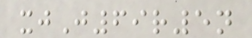xjJ69r5n
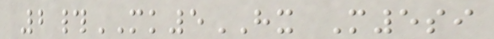2#MK5HX M5si
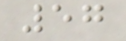57
